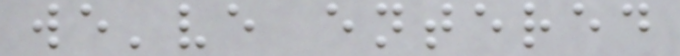we've entered
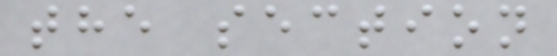the section
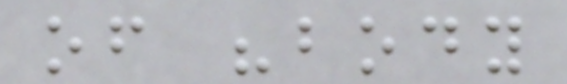of "body
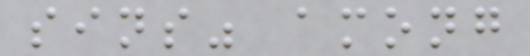sins" among
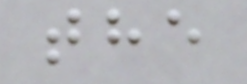the
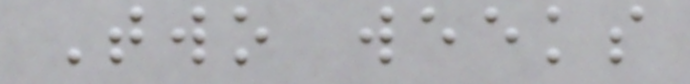Two weeks
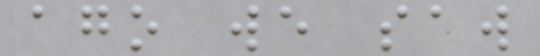ago we saw
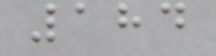184
